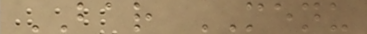BAR MENU
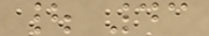| 43
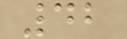42
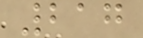217
